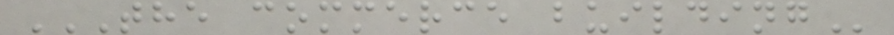THE COMMERCE BUILDING
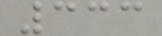333
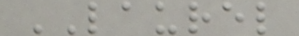LAUREL
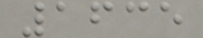1635
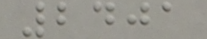2401
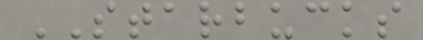STARBUCKS
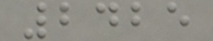2425
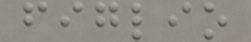figlio
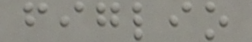figlio
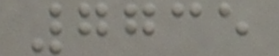7735
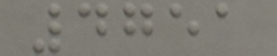4751
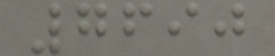7690
